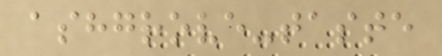ashgrove-taste
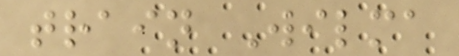train Wilma
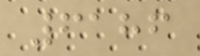6186
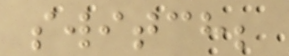switch;
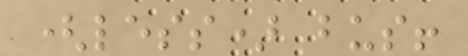(less) bus!
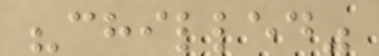"chilled"
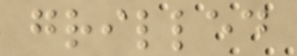grilled
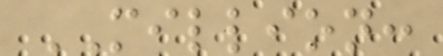MILLION:
